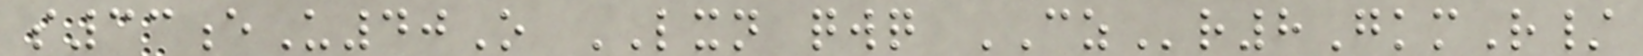s33eU40O LXN qwq CZr8GkmR/
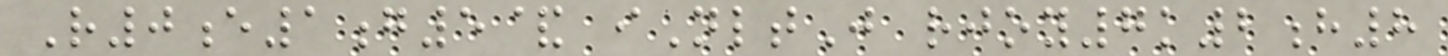R0e1g5& iNltJ rjoy7k2h8
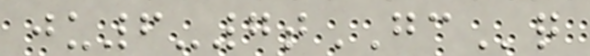ju6-7tGCq
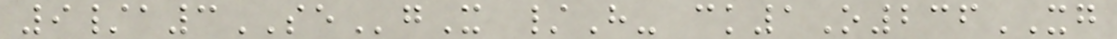9/a3SEgX /H- ck1O236XG
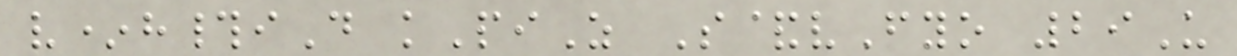v*h#iD kPiZ S&vFyo 29U
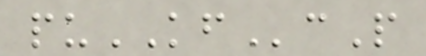puKFcP
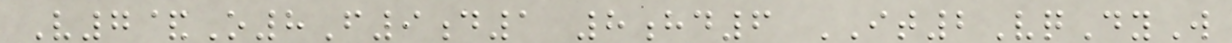V7&O8F9d1 8hd6 IT2VqDyW
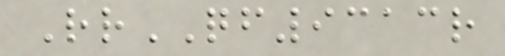RrQF9313r
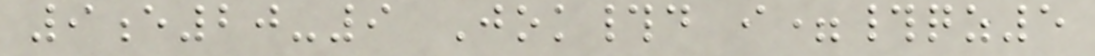9e20-9 Jok#d i=#qz5
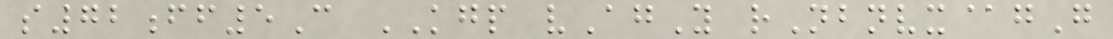s72ff5C KGP vAgY rNbnvx@gG
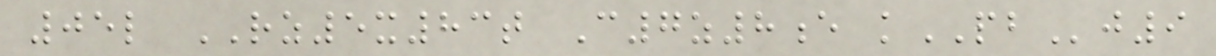05l RZ5x83t C7z8e kPBj9
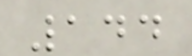144
